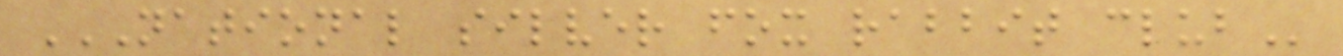NATIONAL SILVER FOX RABBIT CLUB
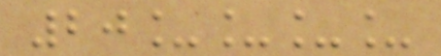20____
